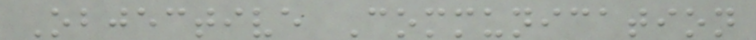Objective Communication
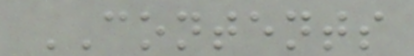CONTENTS
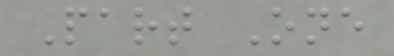Part One
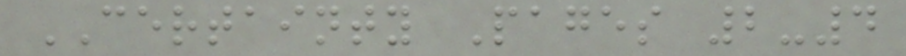CERTAINTY Pages 2-4
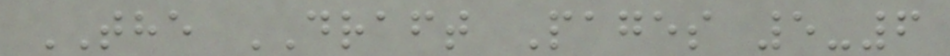THE DRAFT Pages 5-6
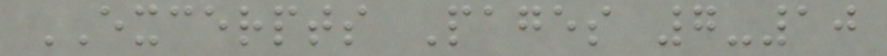EXCERPTS Pages 7-10
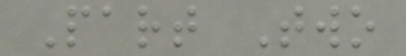Part Two
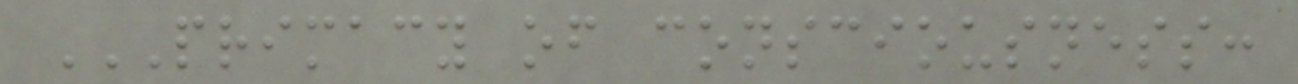PRIMACY OF CONSCIOUSNESS:
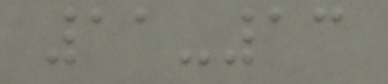11-13
